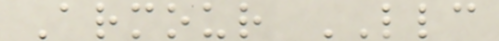Armour LLC
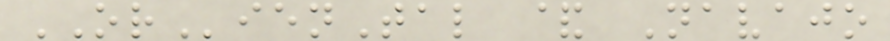ORienTal & Navajo
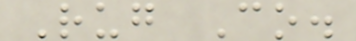Rug Co.
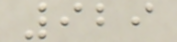929
